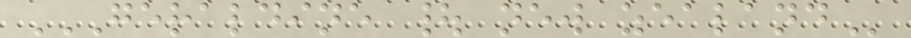GERALDINE | NEW ZEALAND
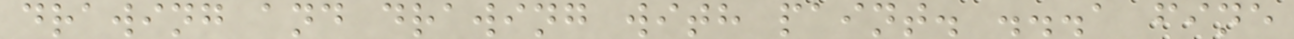drawing and drawing with paint. ...a fine
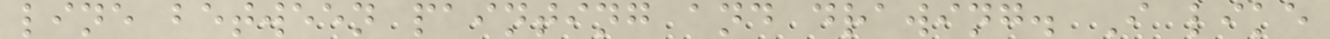line between painting and drawing. I like
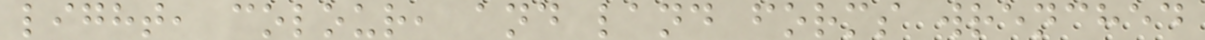light, colour, and land forms wrenched
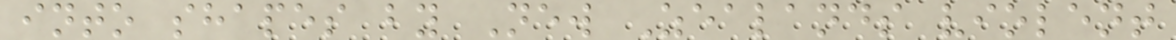into shapes by New Zealands violent
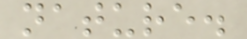nature.
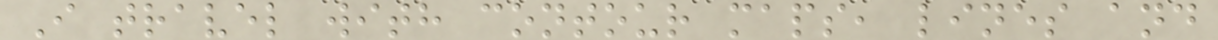I travel with contour maps, lines and
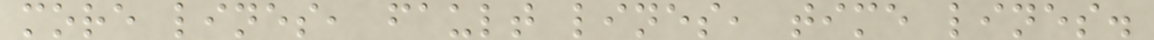more lines, fault lines, time lines.
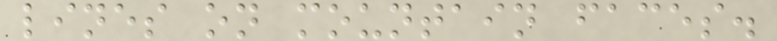lines on mountain faces.
